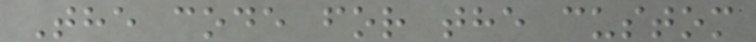The code for the custom
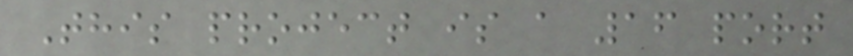This project is a 16 port
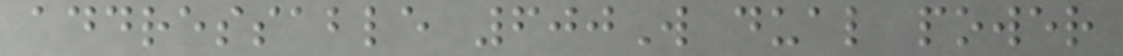addressable 600W dual power
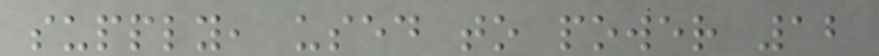supply, used to power 12
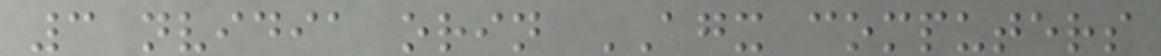3 nvidia orin AGX computers
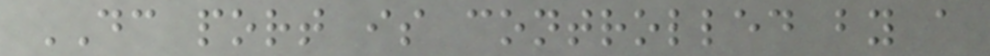DC port is controlled by a
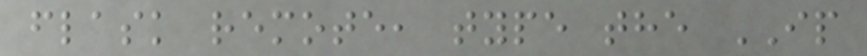flask remote, type the IP
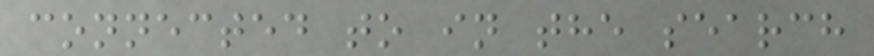connected to in the search
